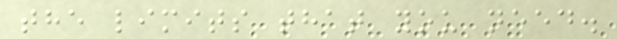the limits that you need.
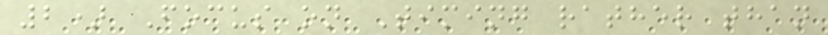2) Focus on Timing rather than
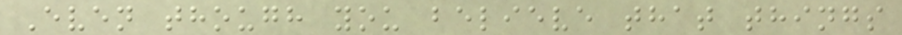Even though you believe that things
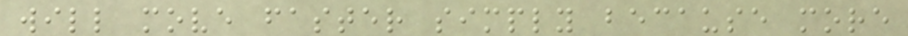will move faster simply because more
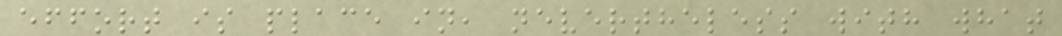effort is place in, nevertheless with what
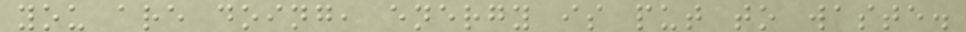you are doing, energy is put to waste.
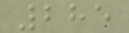285
